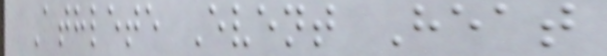Athlete Event Heat
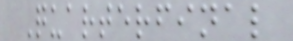Quarterfinal
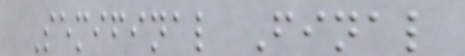Semifinal Final
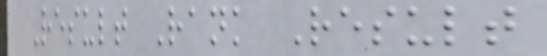Result Rank Result
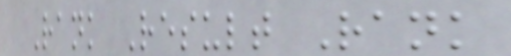Rank Result Rank
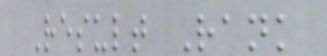Result Rank
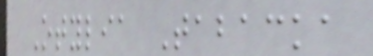Otylia Tabacka
